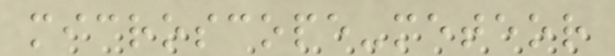microscope-meteor
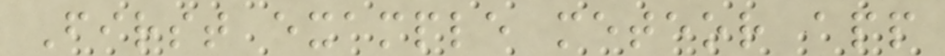First example meteor app
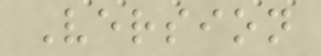Version
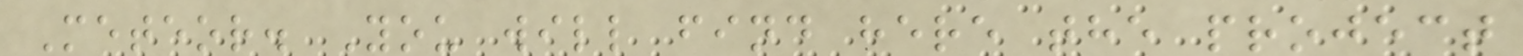Meteor. You will find here the project
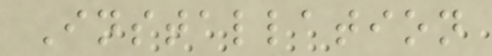Installation
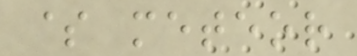$ meteor
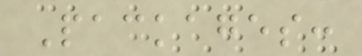Packages:
